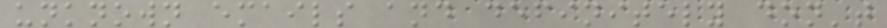unknown emails and definitely don't
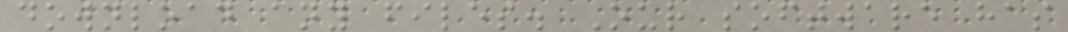download any files. Our software has
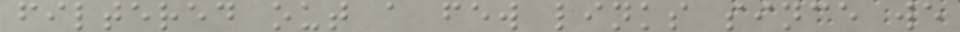filtered out a few links since we
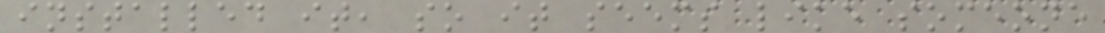installed it, so it seems like someone
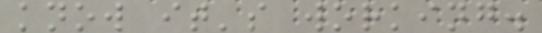know it's working.
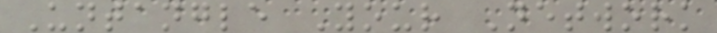Untangle Your Network
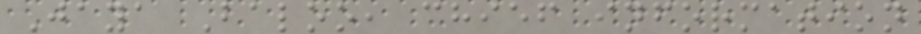Jaya Baloo, chief information
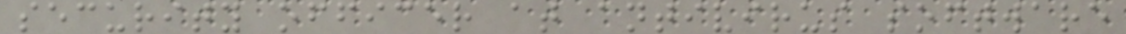security officer at antivirus software
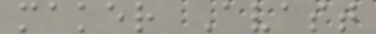maker Avast
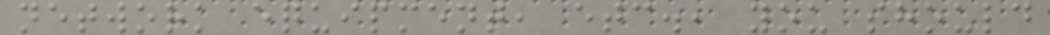network equipment, etc., you should
